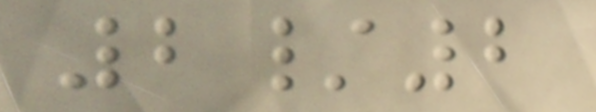2/2
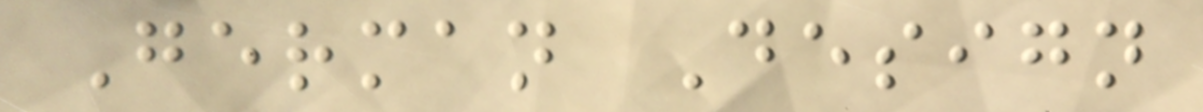German Design
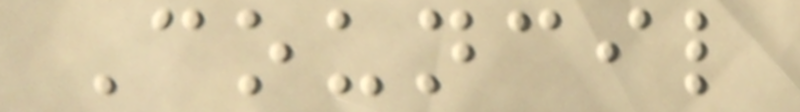Council
